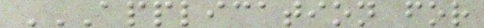APPLICATION FOR
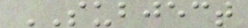SUBJECT
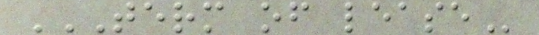TERM OF LEASE
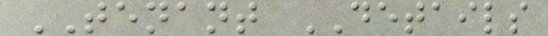TENANT DETAILS
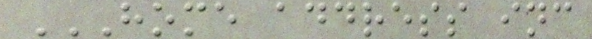HOME ADDRESS INC
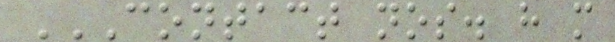CONTACT NOS. H M
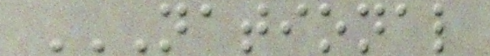NATIONAL
